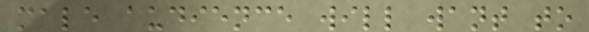male audience will want to
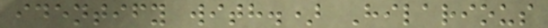identify with.) Hilarious
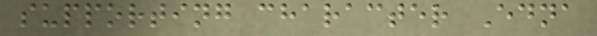supporting character Edna
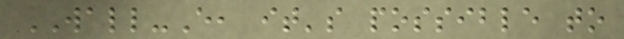WALL-E, it's possible to
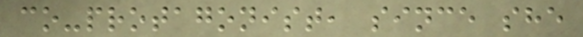co-protagonist, since she
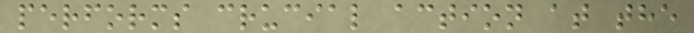performs crucial action at the
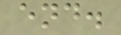end.
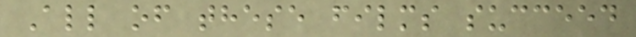All of these films succeed
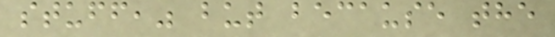stuff," but because the
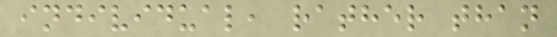individual, rather than
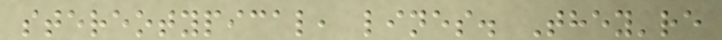stereotypical, lines. They're
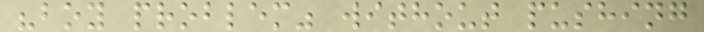"boy problem" without pushing
